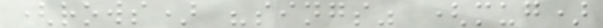(rows) "sings" (mug)
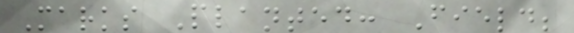Marks Planted: Field;
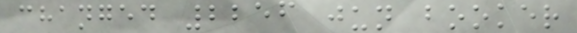changed 2256 jun booker
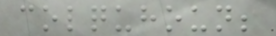colquhoun;
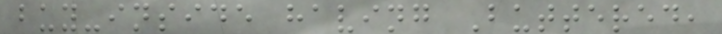buy-inside having Buttered,
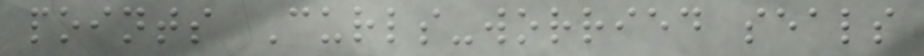points Curls-worried seals
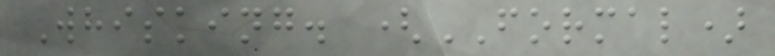Whisking. (FORMAL)
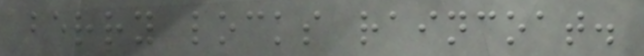berry locks raincoat.
